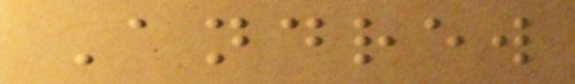Andrew
